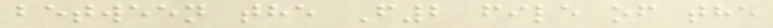between the F2 file of the
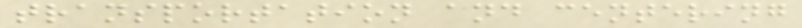transportation and centering
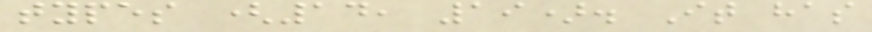types (14, 19). It has
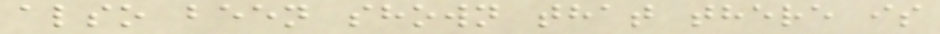also been shown that there is
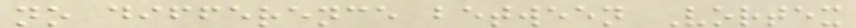no difference between Vortex
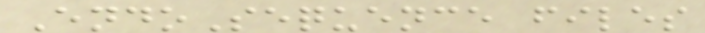EndoSequence files
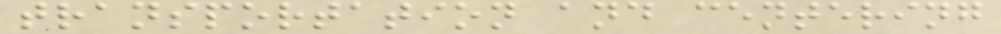transportation and centering
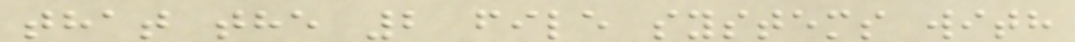that the 2 file systems with
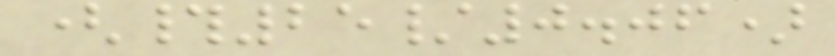(#25/0.06)
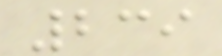239
